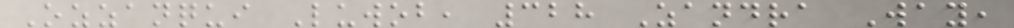Ozzanqui Luwob, 328 Zandra Way,
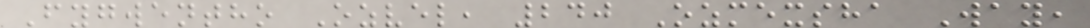Fygwentho Ozvel, 240 Ozmexsha Way,
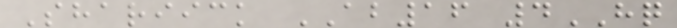Shariick AB16 4HQ
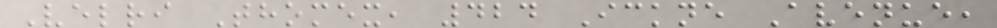Velri Thomex, 424 Ickne Avenue,
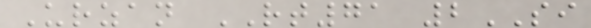Urzan RT71 2SI
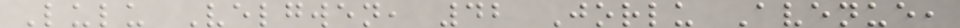Lulu Velgwen, 42 Jorlu Avenue,
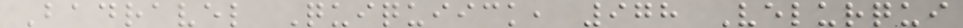Badravel Quiquiick, 978 Velurqui
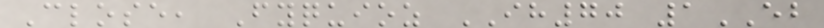Close, Fyquioz IH70 1EB
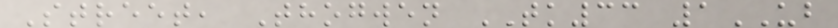Street, Thogwen TK33 1UB
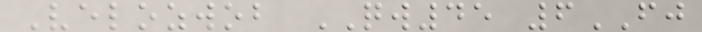Velozwob QW45 6FJ
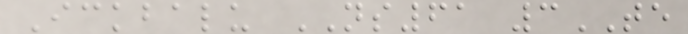Ickbalu NS61 3TE
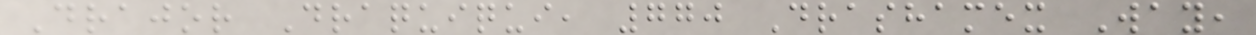Drajor Draquiqui, 770 Drashamex Way,
